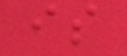is
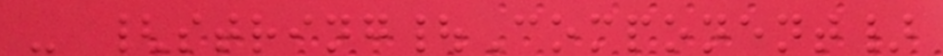- {string|Component}
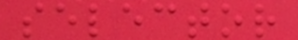selector
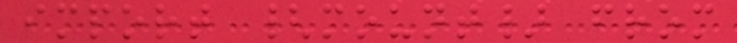import {mount} from
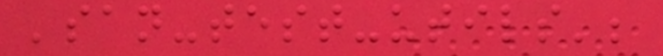'san-test-utils';
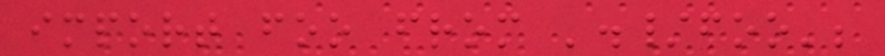import foo from './foo';
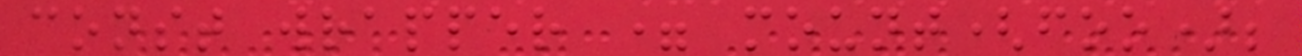const wrapper = mount(foo);
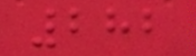282
